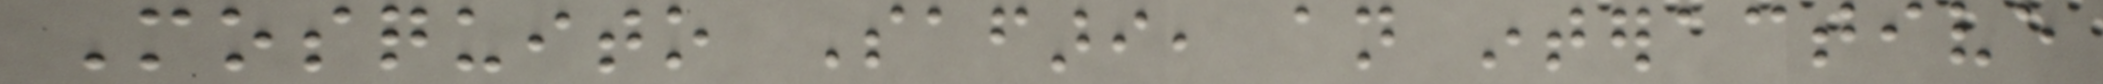Mosquito Safari, an interactive
